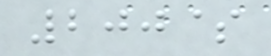200$
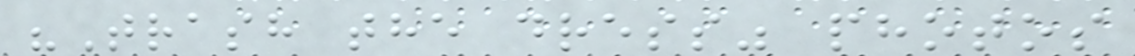"Trash the dress" photos
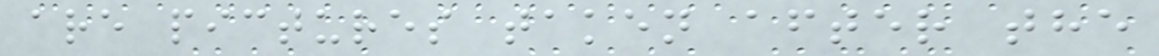are pictures taken after the
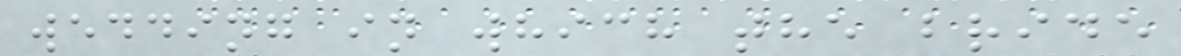wedding in which the bride
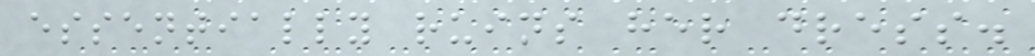essentially ruins her dress.
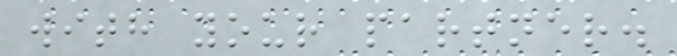with your partner.
